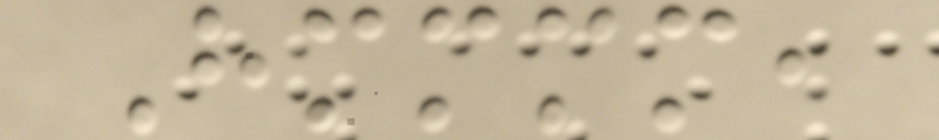Hmmmm,
